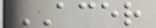ACER
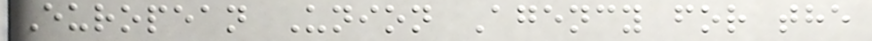European Union Agency for the
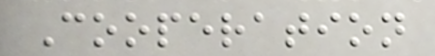Cooperation
